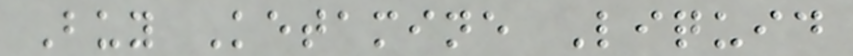Buy Ketamine Liquid
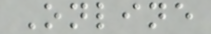Online
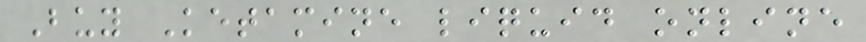Buy Ketamine liquid online
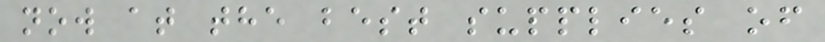now at the best supplies of
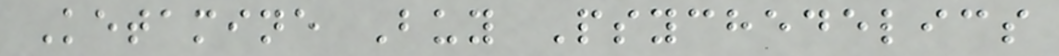Ketamine Buy Psychedelics
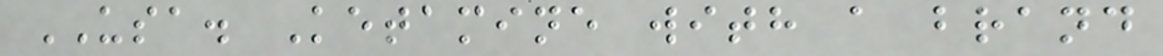USA. Ketamine with a brand
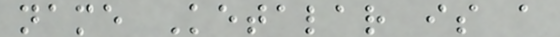name Ketalar is a
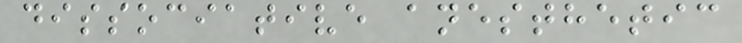dissociative anesthetic
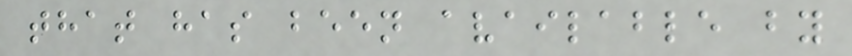that has been available by
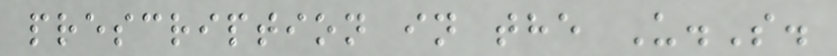prescription in the U.S.
